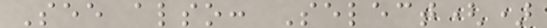See also: Select()
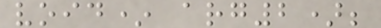void* arg2);
